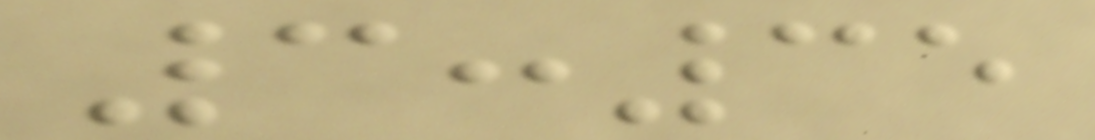3:35
